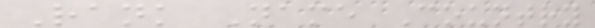Rank Name Country
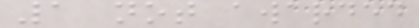1 not awarded
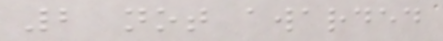2 not awarded
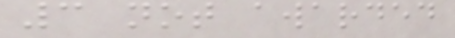3 not awarded
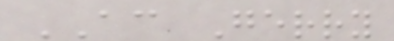AC Gerry
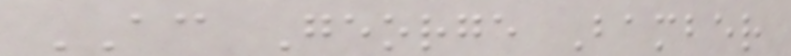AC George Bamber
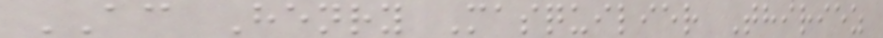AC Henry Masquilier Thiriez
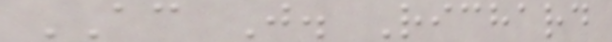AC J. Richard
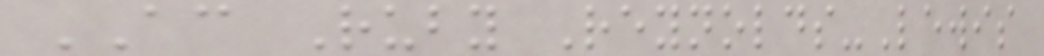AC Ruby Reynolds-Lewis
